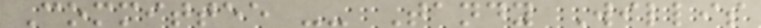Committee -- Tandy Willis
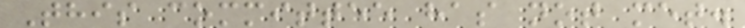This committee has not met.
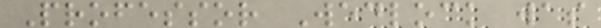Professor Wedlock was
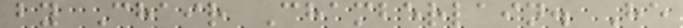by Chair Chamberlain. He
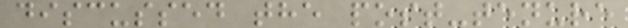discussed the post-tenure
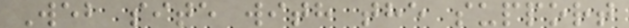Web site with the support
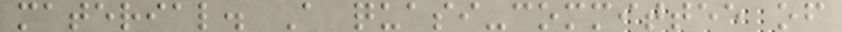material. A quasi-committee of
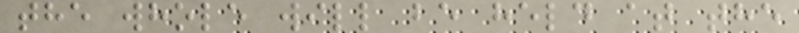the whole will be held at the
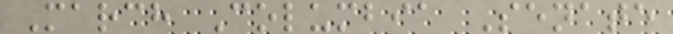March Columbia Senate
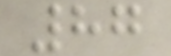87
